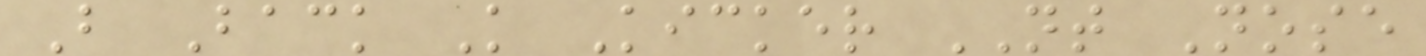B Back K Kicker NT Nose
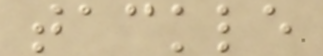tackle
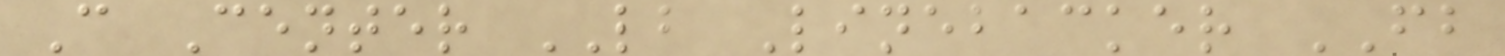C Center LB Linebacker FB
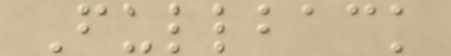Fullback
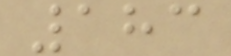183
